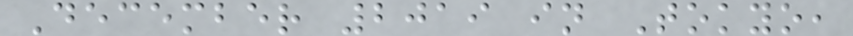December 2019 in Tokyo,
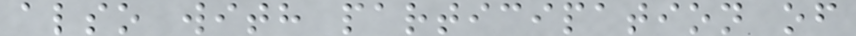also with participation of
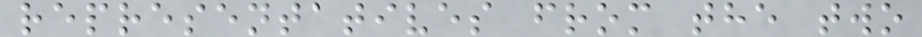representatives from the two
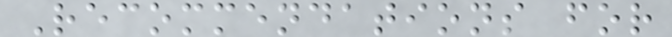Recommendations for
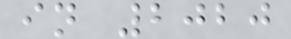in 2020
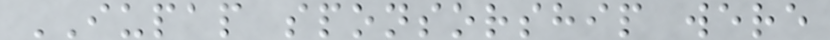IUPAP sponsorship were
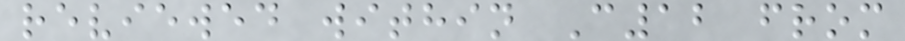reviewed within C12 from
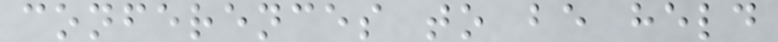conferences to be held
